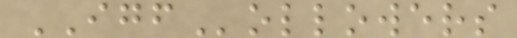IGFollowers
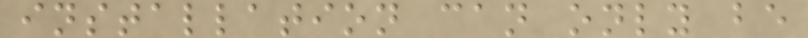installation can only be
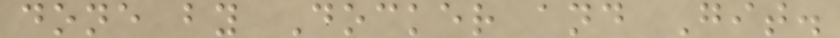done by Docker and Git.
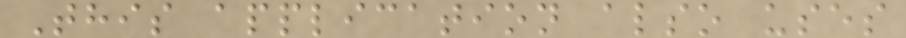This application also uses
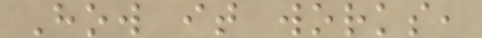How it works,
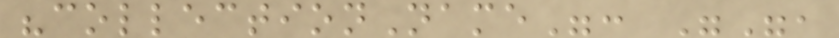"collectionName": "",
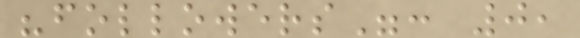"followers": 0,
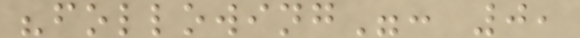"following": 0,
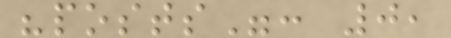"posts": 0,
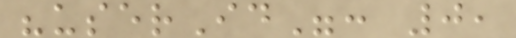"userId": 0,
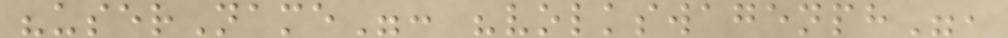"userName": "volkswagenph",
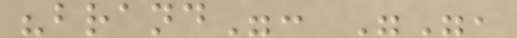"brand": "",
